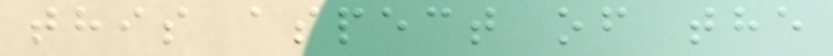this aspect of the
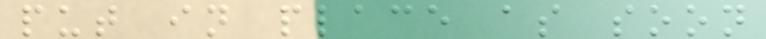put in place as soon
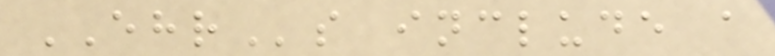EHRs include a
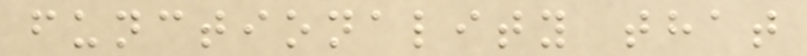functionality that
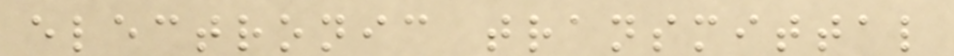electronic transmittal
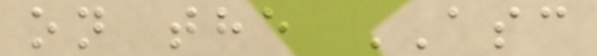on the ASC
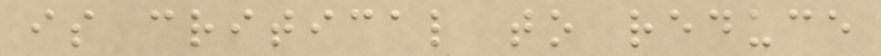is critical to reduce
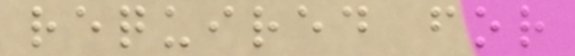required for
